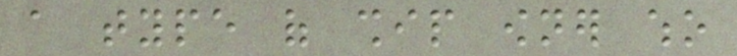a type of ship owner who
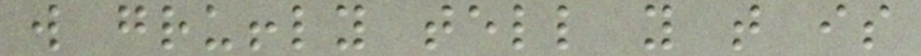will gruffly tell you that is
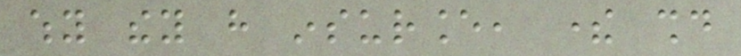why they have insurance, there should
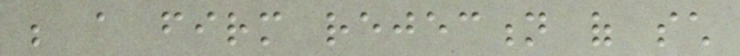be a firm rejection of such
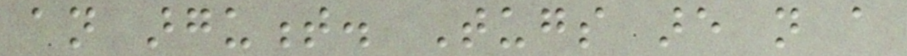an argument. Tugs are not a
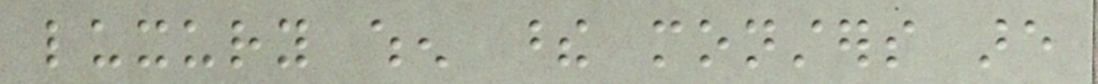luxury when these monsters are
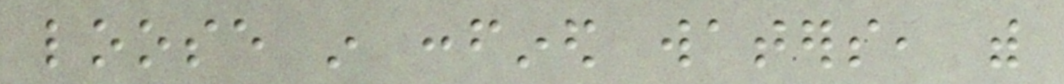loose in confined waters, with
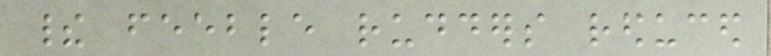their feeble rudders reduced
